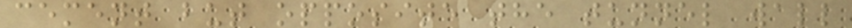cement but opposite the tunnel wall
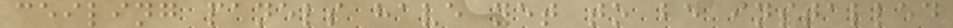ceiling panels have yet to be installed
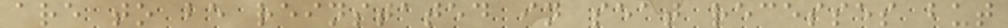are to be reinstated in seat recesses but
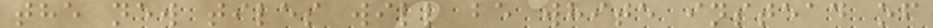the new tiles will be white instead of
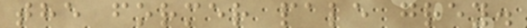the former pale grey.
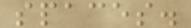spaces.
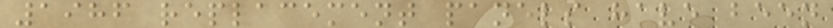1986 replacement panels have been
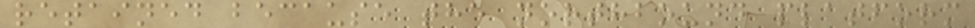retained because the northbound platform
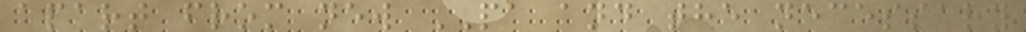apart from new PA and the necessary
